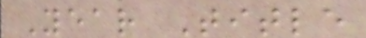Year Title
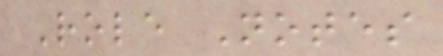Role Notes
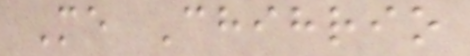Me Chihrio
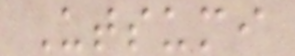Utsumi
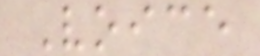Voice
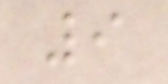9
